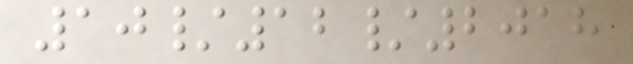10/12/2018
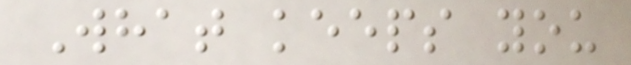What keeps you
